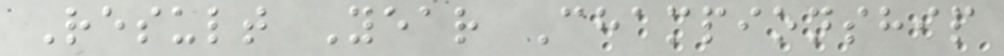Result Year Championship
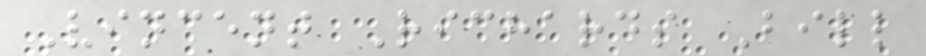Vincent Richards Bill
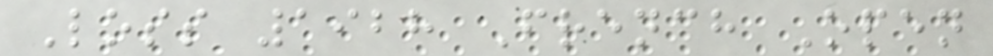Loss 1928 French Open
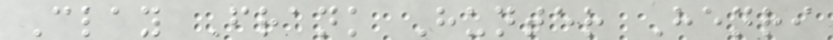Clay Frank Hunter Henri
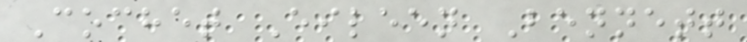Cochet Eileen Bennett
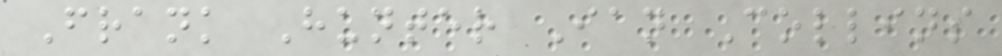Frank Hunter Ian Collins
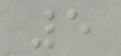5
